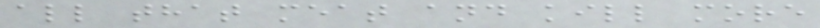all that meat and kill more
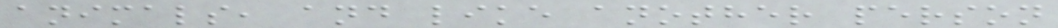animals, and like another person
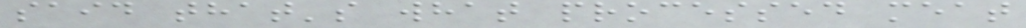said that's what processed meat
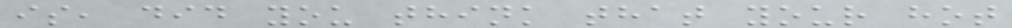is, did you think that your hot
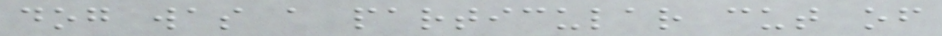dog was a particular cut of
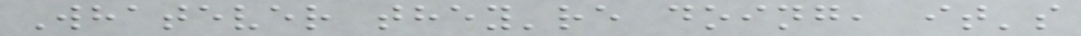Whatever they're doing, it's
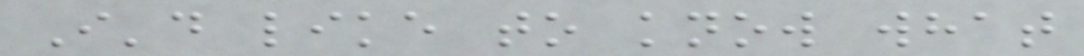I'd like to know what
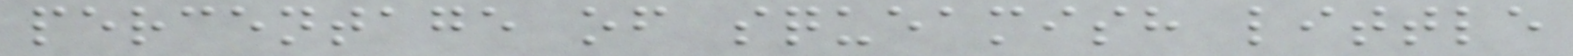percentage of squeamish little
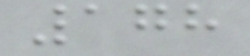178
